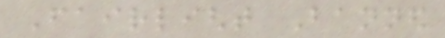Fairlight Banned
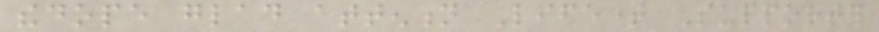thedope glad attention Lifetime Supporter
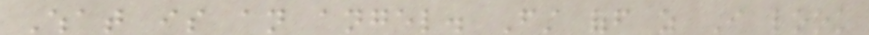What is an angel. First off as I look
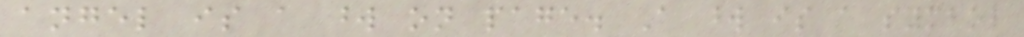angel is a word on page. A word is a symbol
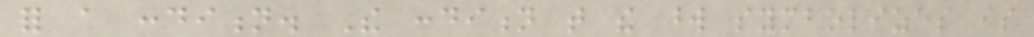for a condition. The condition that the word symbolizes is
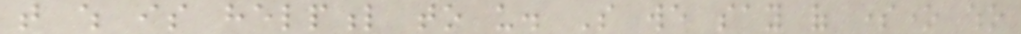that which is helpful to us. So we say of someone who
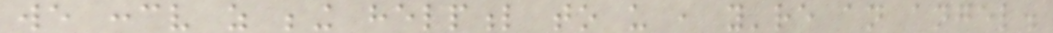we conceive as being helpful to us , you're an angel.
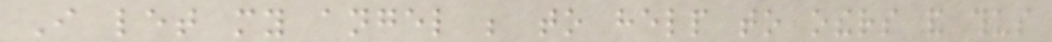I let my angel be to help to others and thus
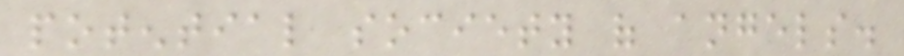potential society of angels.
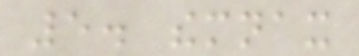5. themnax
